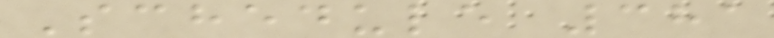Schedule 381
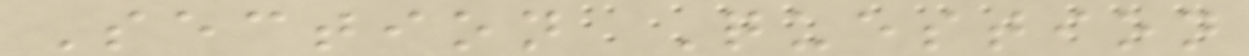Section Question
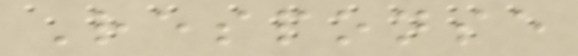Response
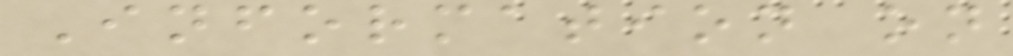Information on
